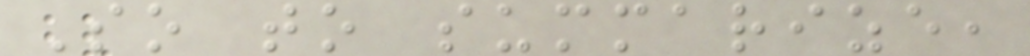So to summarize,
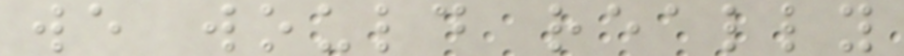we would really
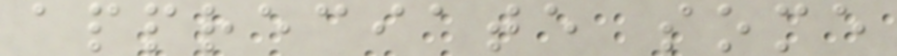appreciate some
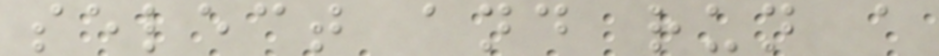select and run a
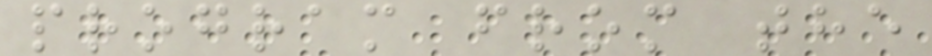program from the
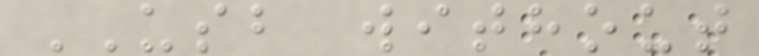USB without
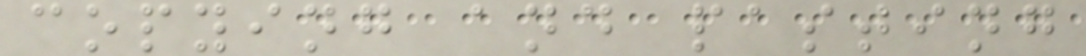copying and pasting
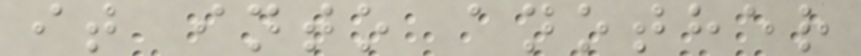it into another
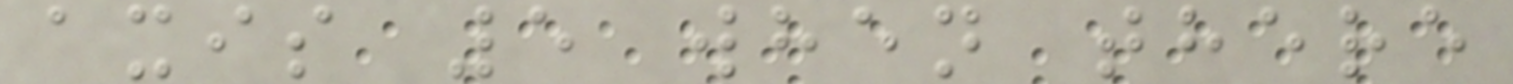axis 5 when there
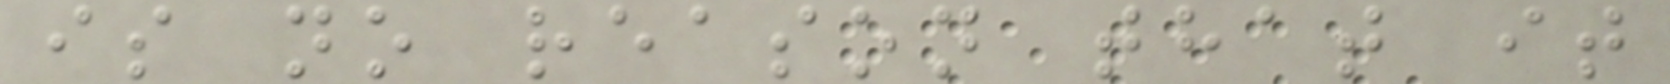is no reason that it
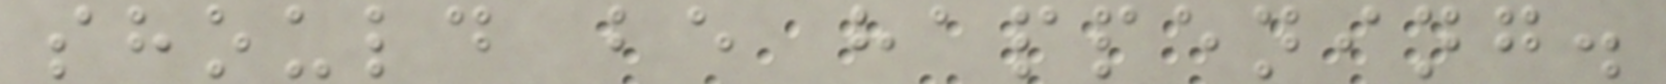should be happening.
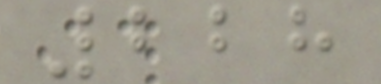228
